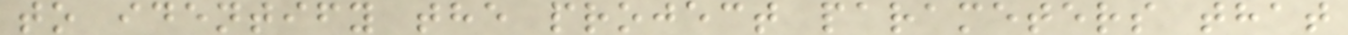to identify the project parameters that
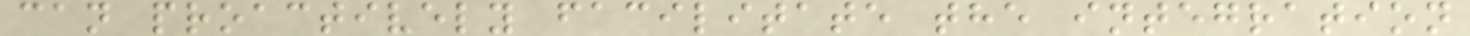can proactively facilitate the integration
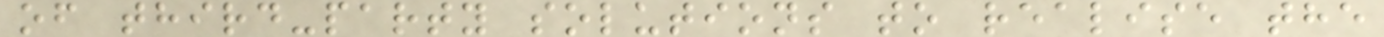of third-party solutions to realise the
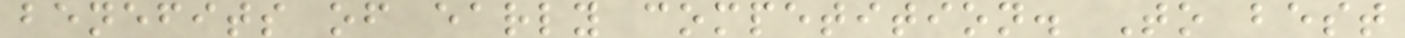benefits of early competition. To best
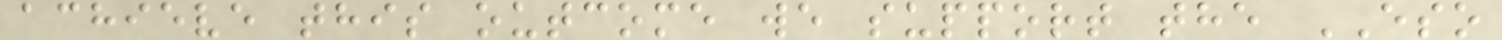achieve this outcome we support the ESO
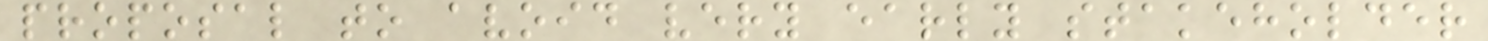proposal to avoid very early stakeholder
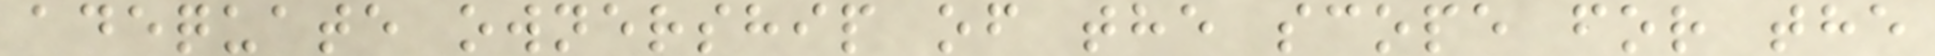adequate ownership of the scope for the
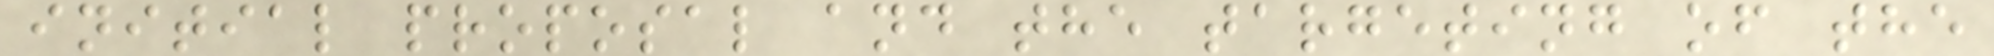initial proposal and the targeting of the
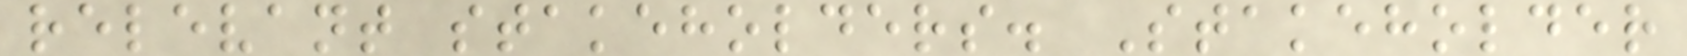relevant stakeholders. Stakeholder
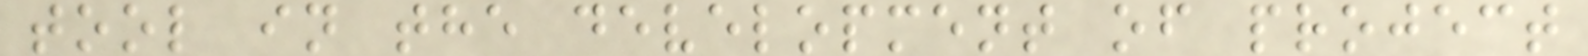tool in the development of project
